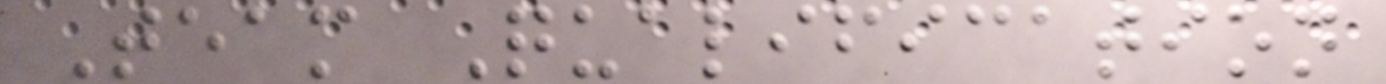Team Qualification
